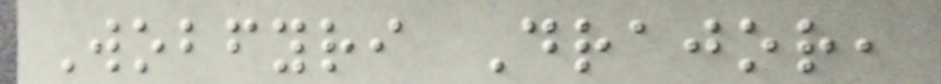Wobfyri Drajor,
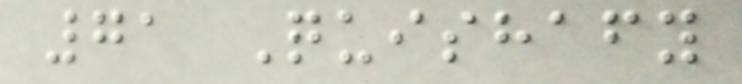71 Quishafy
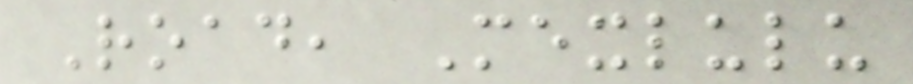Road, Mexlulu
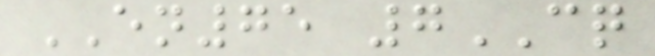EN75 7CQ
